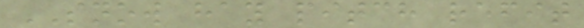SNOW hay pitch refit
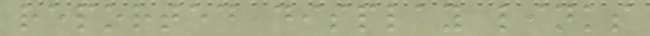reported display links
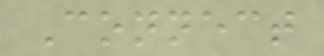Connect
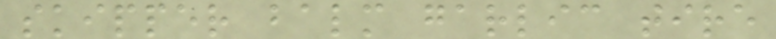skipper balm garlic tire
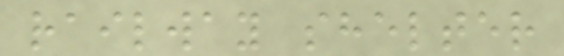railway shelter
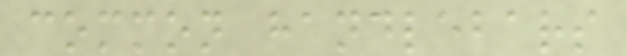common handlebars
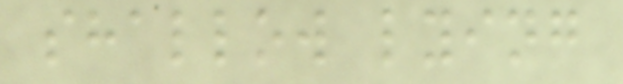shallow lying
